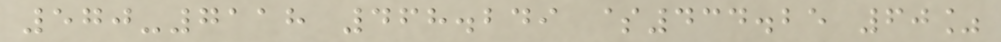570-7118 468.249 $434.25 60%
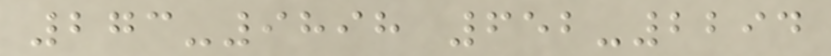273-9898 652-2294
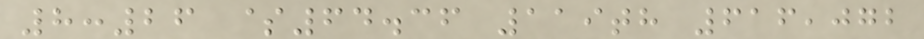8:26 $64.36 119th 616,072
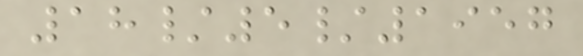18/5/1957
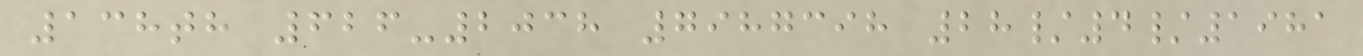138th 626-2038 7987398 28/4/1981
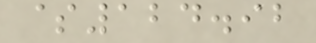$124.92
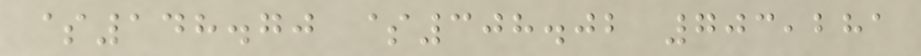$148.70 $308.02 703,281
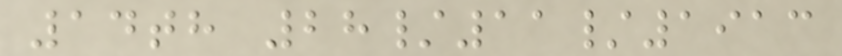14th 28/11/1913
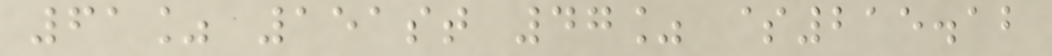61% 151st 47% $215.12
